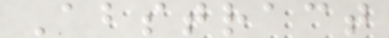Abstract
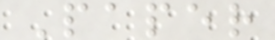Paper
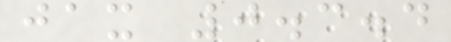jax 0.3.4
